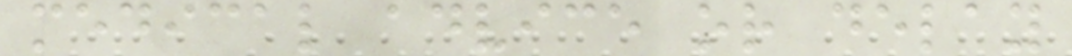medical advice or delay
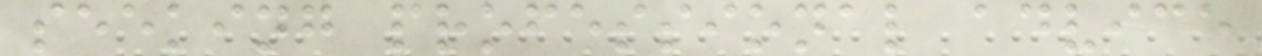seeking professional advice
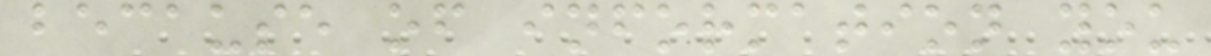because of information you
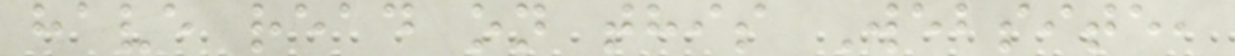have read on this Website,
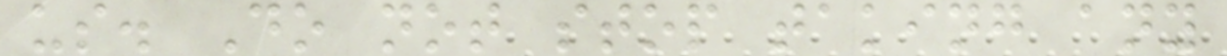us. Do not stop taking any
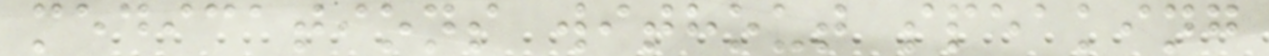medications without speaking
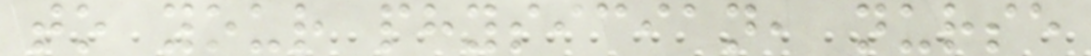to your physician, nurse
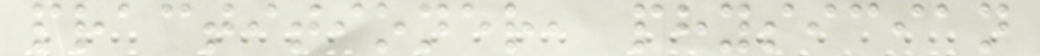practitioner, physician
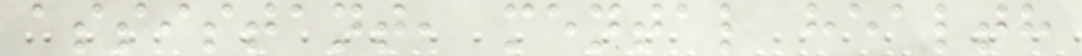assistant, mental health
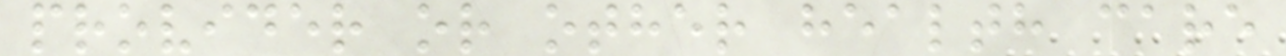provider or other health care
